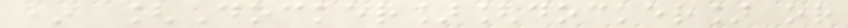* [Docker][docker] or
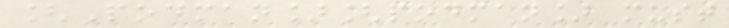[Podman][podman] must
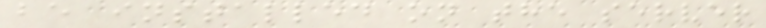be installed on the server
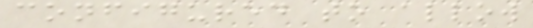configured to allow
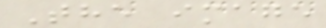The image
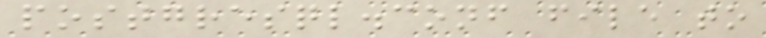postgresql.conf file to
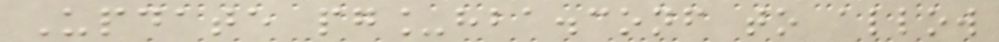Update pg_hba.conf to allow
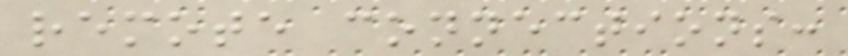remote connections:
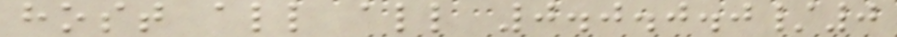host all all 0.0.0.0/0
